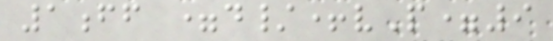1ff =d/+vP=9
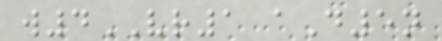w4VR1 aD5n
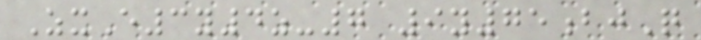ZxE3y4z-7 9y75bjQ
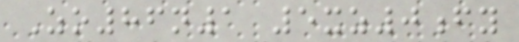Zo86n1 5xz0fy
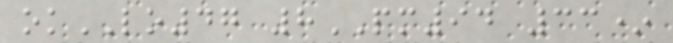okLO47 8PM94 33*
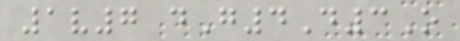1v7 dG4D3O
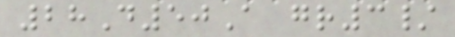28D50A gr3/
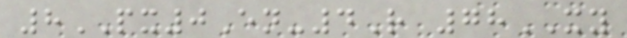8PX0En-4R 78XY
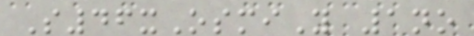S46xOsmiY 1no
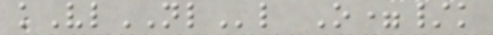kVlNLl O=/k
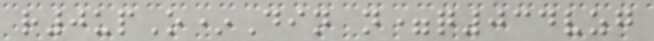r0upO*Din n=q034vzg
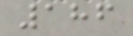186
